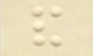and
